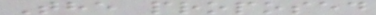The proposed
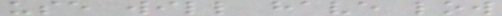use will have low
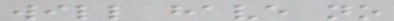will have no
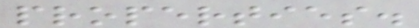properties.
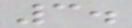3.
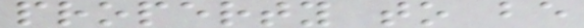property to be
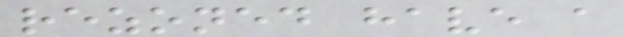rezoned have a
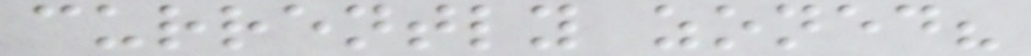currently zoned?
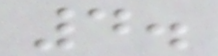4.
